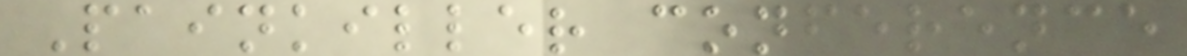Painkiller conference
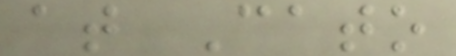at Cato
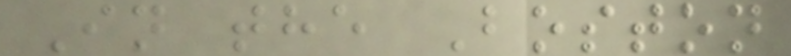In the Boston
